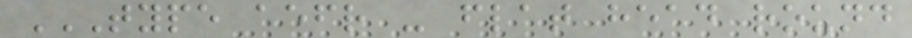TYPE AEFR - FLAT HEAD ROUND
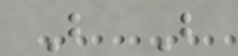B B
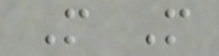M M
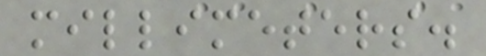millimeters.
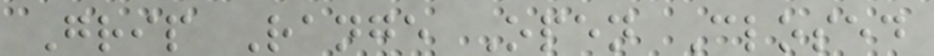Grip Range Open Closed
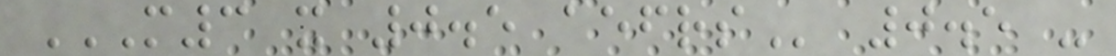M3 X 0.5 AEFRS 0.5 -
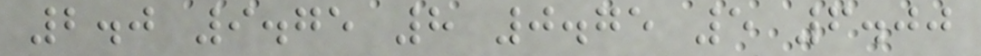2.0 9.75 8 0.75 5 6.00
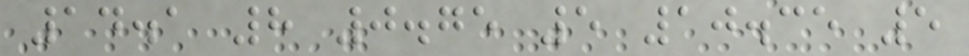14.1 8 0.75 5 10.35 5
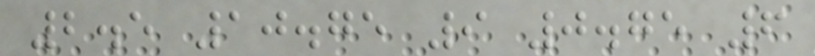2.5 10.75 9 0.75 6
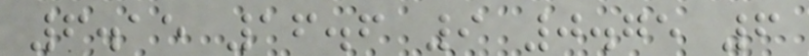6.15 16.6 9 0.75 6
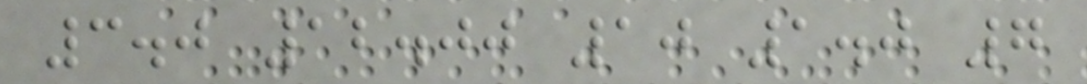3.0 12.00 10 1.0 7
